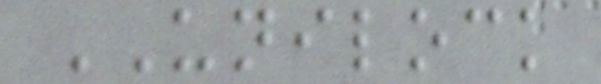UNILOCK
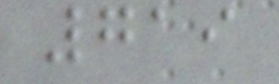719
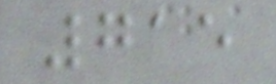715
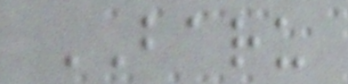BARU
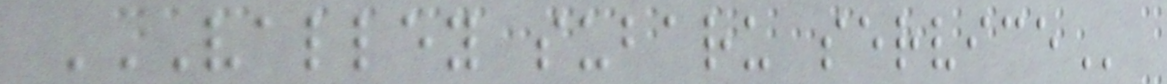VALLEY SUBARU SERVICE
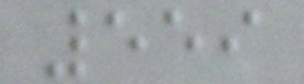559
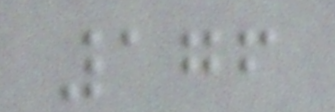176
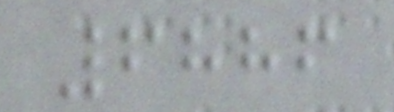6886
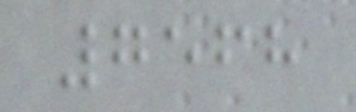7568
